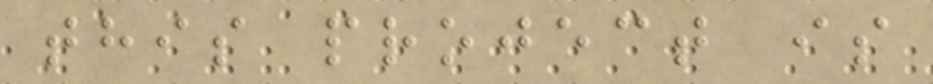this project is
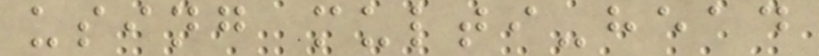using multi-head
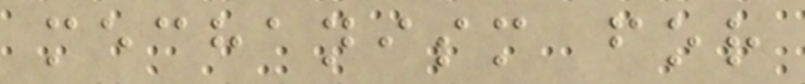mechanism for
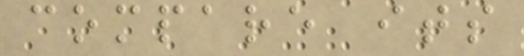compare its
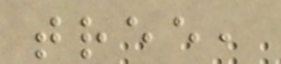tree,
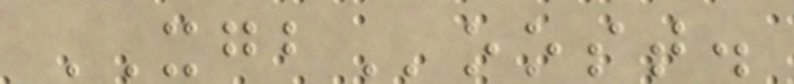XGBoost.
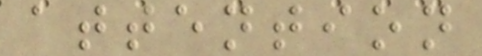attention
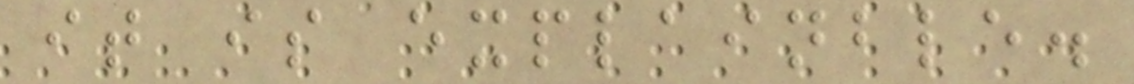it is explainble.
